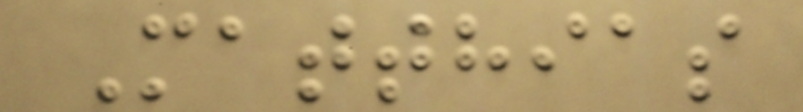Matthias
